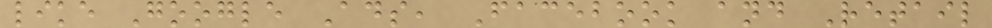like Google Ads, Facebook and Retail
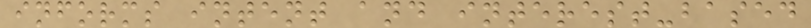informs intent and interest-based
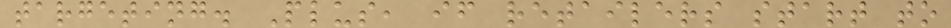targeting. Plus, if retailers start to
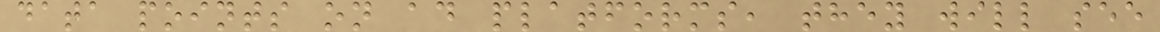data points on ad platforms, they will see
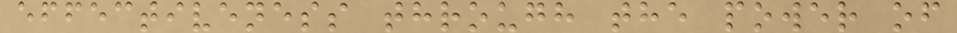effectiveness through the power of
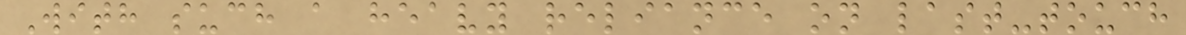With such a heavy reliance on last-touch
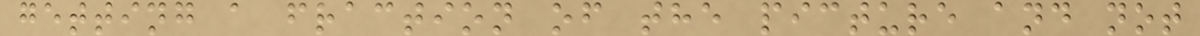getting a fraction of the picture and not
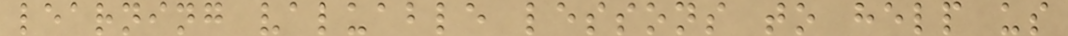learning valuable lessons to help us
